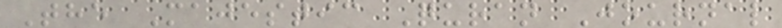The Majestic Quran Journal
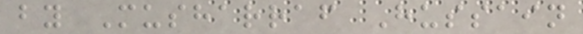by Musharraf Hussain
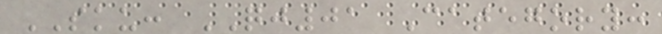SKU: QJ01 Category:
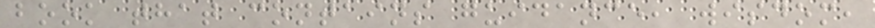book that contains guidance, wisdom,
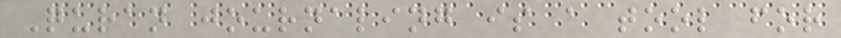Quran journaling is a tool for
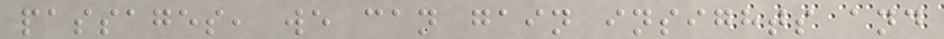passages, we can gain insights and
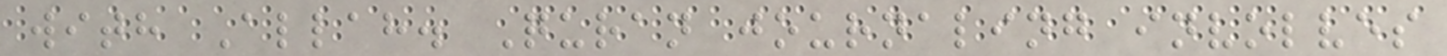with Allah. Quran journaling involves
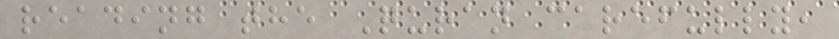reading the Quran carefully,
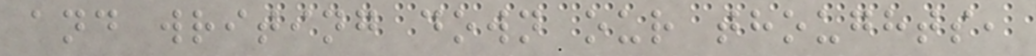and writing down our thoughts,
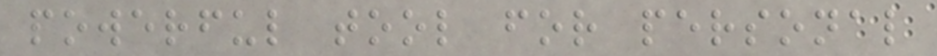powerful tool for personal
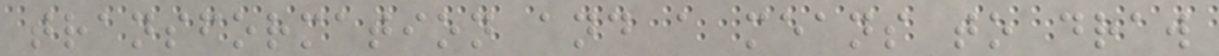transformation and a means to draw
